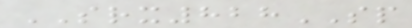SRX828SP
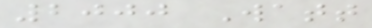2000 Watt
